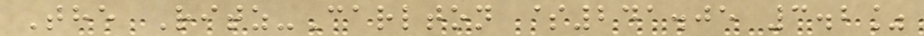The Ritz-Carlton $241.05 3.2%
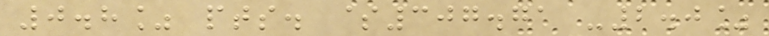0.8% pts. $307.71 -2.0%
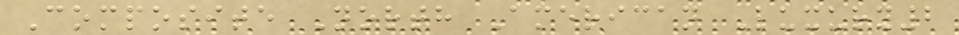Composite North American Luxury2
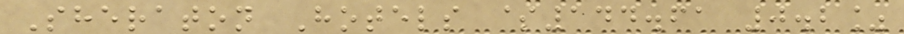Sheraton Hotels $144.61 0.2%
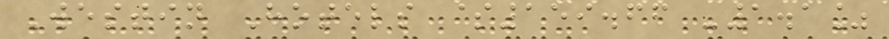Westin Hotels $159.66 -1.1%
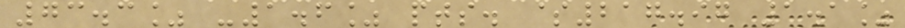73.3% -1.6% pts. $217.97 1.1%
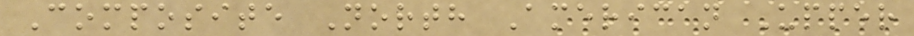Composite North American Upper
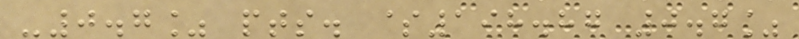-0.7% pts. $198.87 0.7%
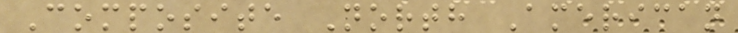Composite North American
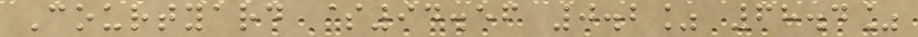Courtyard $94.56 0.2% 68.4%
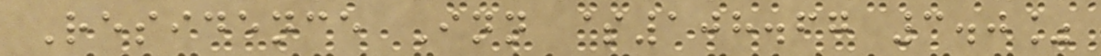Residence Inn $108.67 3.0%
